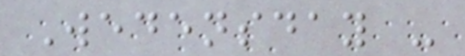Wedensday -
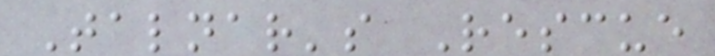Talnar's Rescue
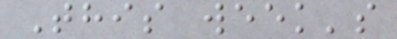This week's
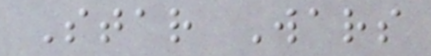Star Wars
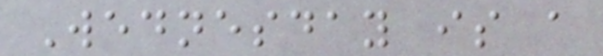Wednesday is a
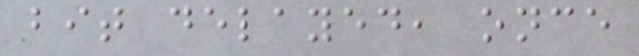bit delayed, once
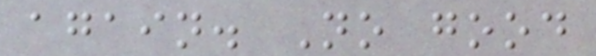again. No good
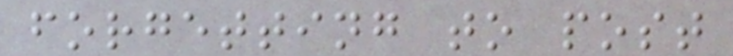forgetting to post
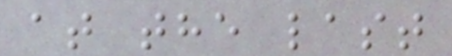at the last
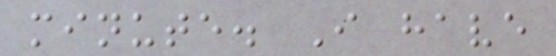minute. I have
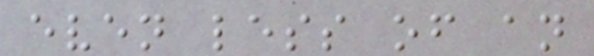even less of an
